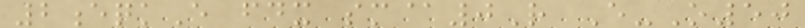2eqkE fdx sm@0R E-O50
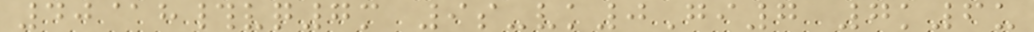40@h#vq7m 9s-vk0Gi7 7k6u
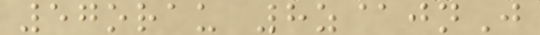57orau 8z@jnJ
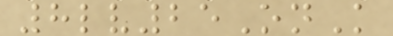8lv25OnK
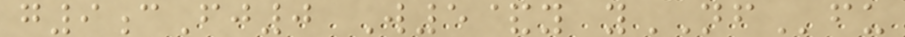g9cFj0 W5&y yNFfu
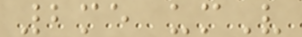2me umV
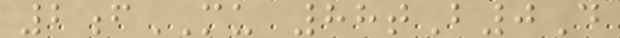2fMU 88tB0D
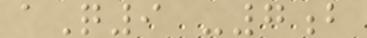aQ9 -7b
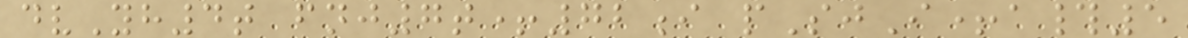dvYh4t fnj7t+72i pSjI+a#5
